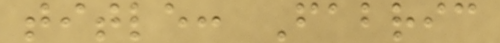title: Fabric
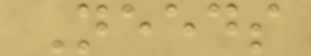Needs
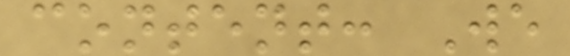content: We
